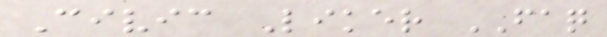Civic Liker FAQ
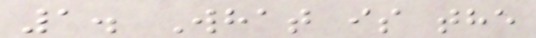1. What is the
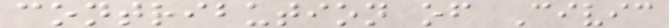contribution of Civic
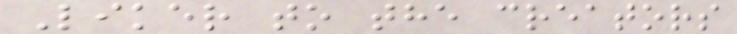Liker to the creators
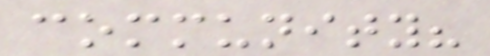community?
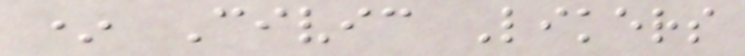* Civic Likers
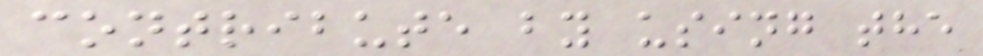contribute by using the
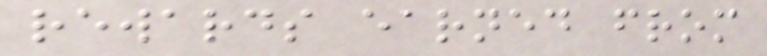rewards earned from
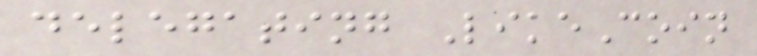delegating LikeCoin
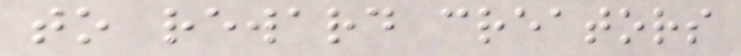to reward creators
